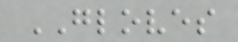GLOVES
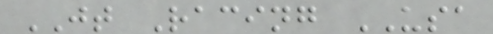JT Racing USA
